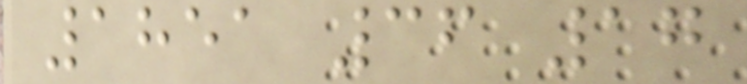1851 36 17
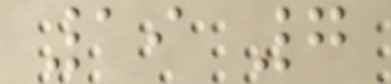19 7
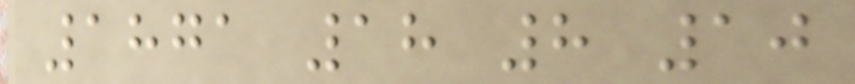1871 18 8 10
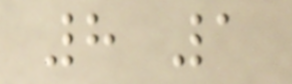8 1
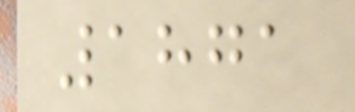1871
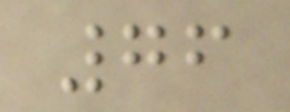76
